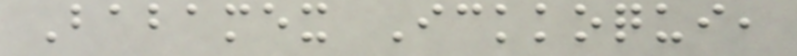Babamex Ickkoqui,
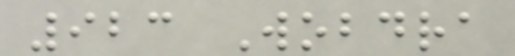923 Wobdra
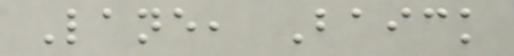Lane, Baick
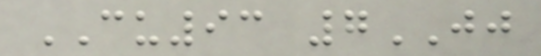CU93 7JJ
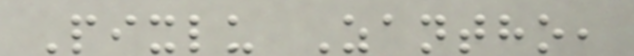Pixlu Zantho,
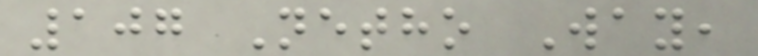107 Netho Way,
